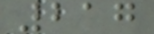217
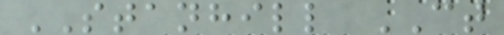STANHILL CT
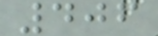406
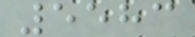5583
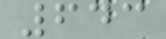643
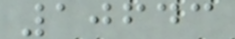10643
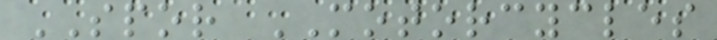SPOR MOTORCYCLES
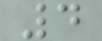4
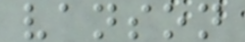vanson
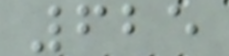625
